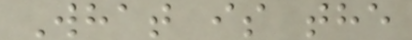What is the
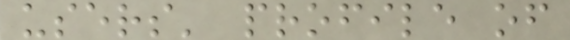users' profile of
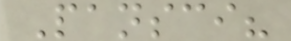Pansci?
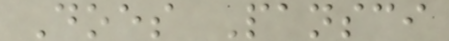Does Pansci
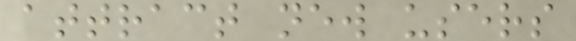attract new users
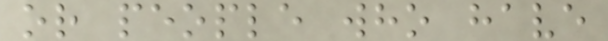or people who have
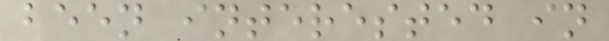been interested in
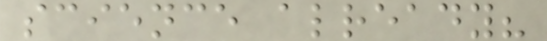science already?
